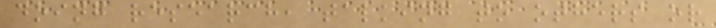doing research, talking to others or
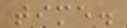time.
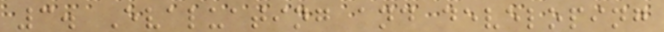3. Evaluating and developing
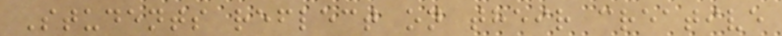Students reflect on their creative
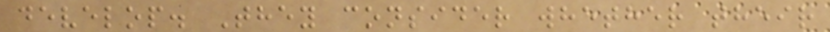develop. They consider whether their
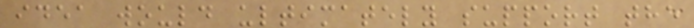idea would ultimately support the
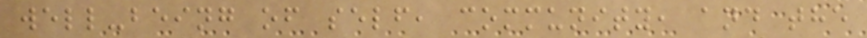well-being of self, community, and the
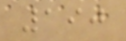190
